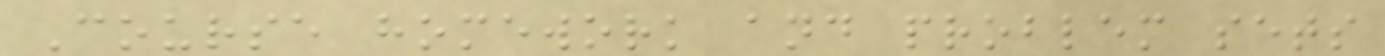Course homework and problem sets
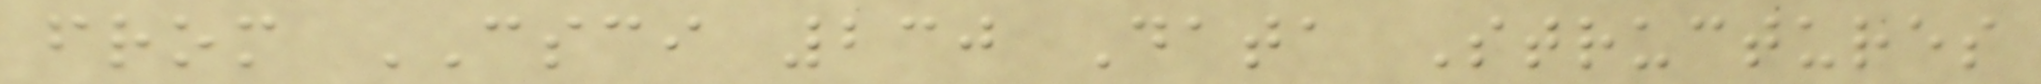from CSCI 230 Data Structures
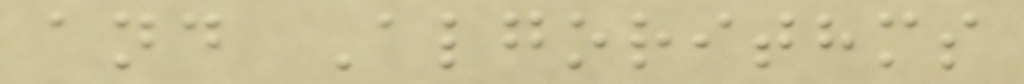and Algorithms
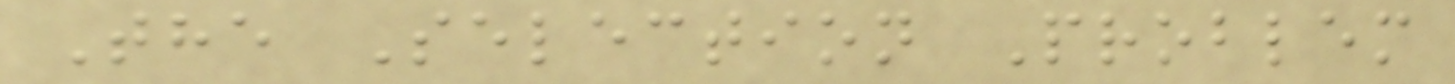The Selection Problem
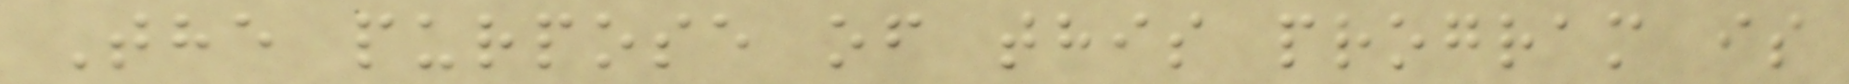The purpose of this program is
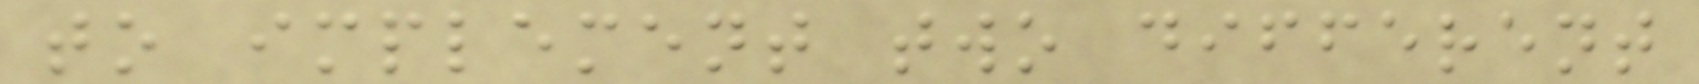to implement two different
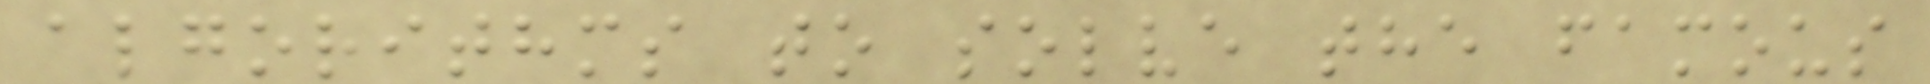algorithms to solve the famous
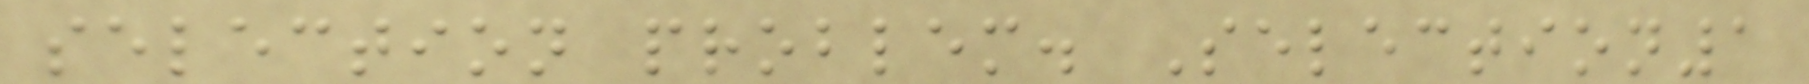selection problem. Selection1
